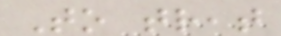To treat
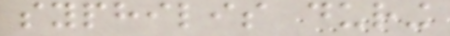syphilis during
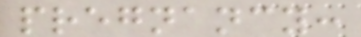pregnancy:
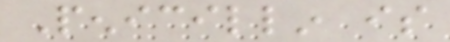Penicillin is
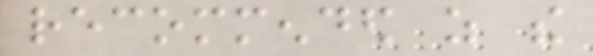recommended as the
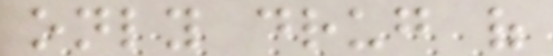only drug of
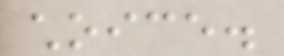choice.
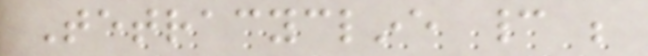Tetracycline cannot be
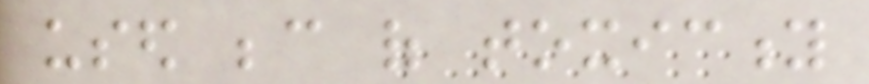used because of toxicity
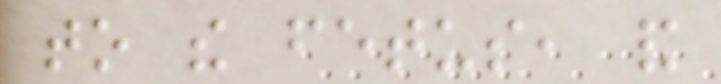to the fetus, and
